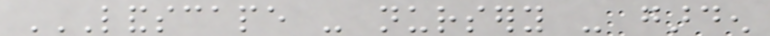LANDSCAPE - NURSERY - GARDEN
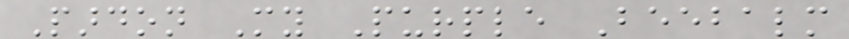Pardon My Purple Beebalm
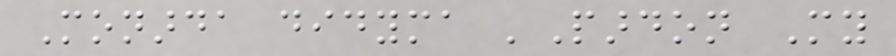Monarda didyma 'Pardon My
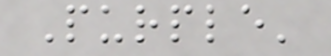Purple'
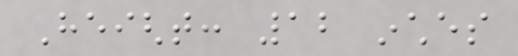Height: 12 inches
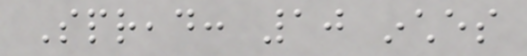Spread: 10 inches
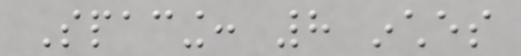Spacing: 8 inches
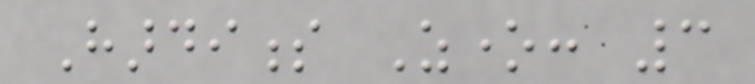Hardiness Zone: 3
